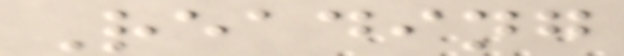Reading
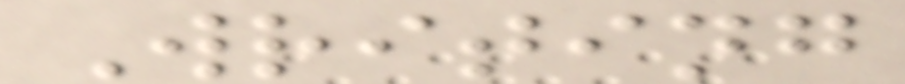Writing
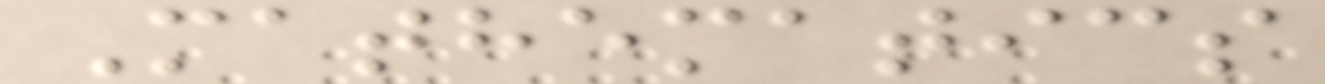Mathematics
